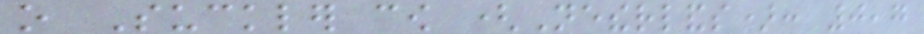o Suckler cow (Netherlands): 0,7
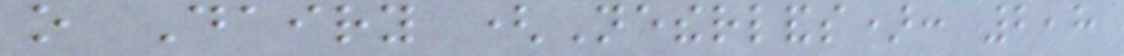o Dairy (Netherlands): 2,8
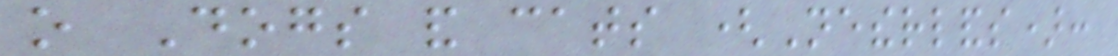o Dogs and cats (Netherlands):
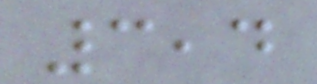3,4
